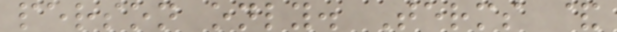person only. Terms &
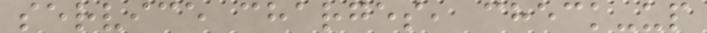service charges, check-up
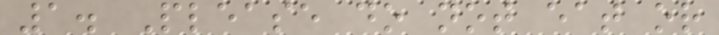1. Please do not eat or
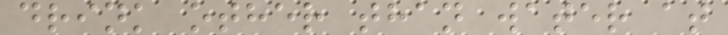drink other than water at
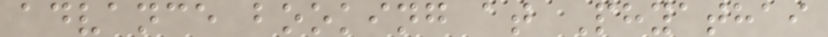advance booking at Phyathai
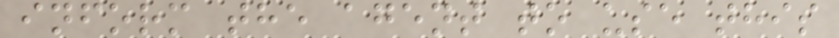inform the agent to use this
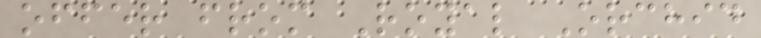offer from Royal Orchid
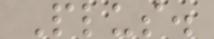Plus.
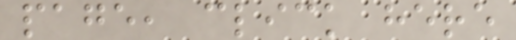page, click here
